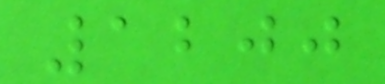1200
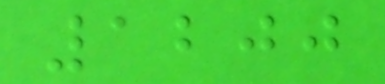1200
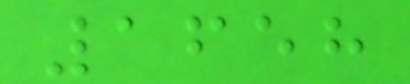1658
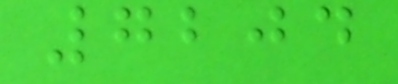7204
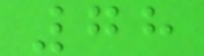78
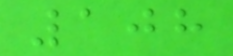108
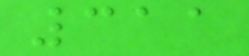311
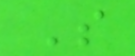S
